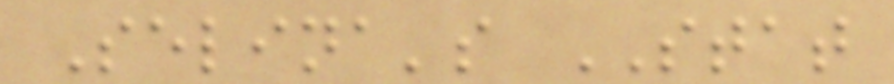Selina's STAT
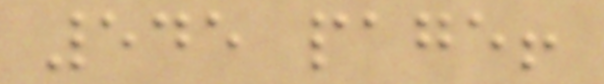545 page!
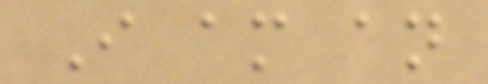I am an
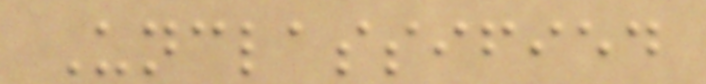Unclassified
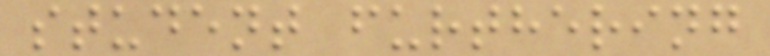student furthering
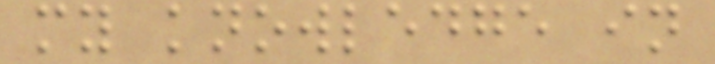my knowledge in
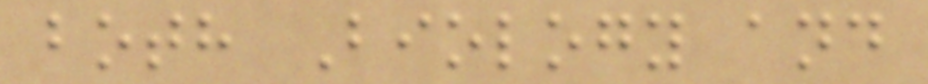both Biology and
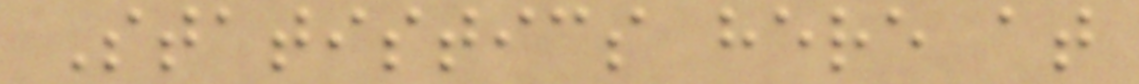Statistics here at
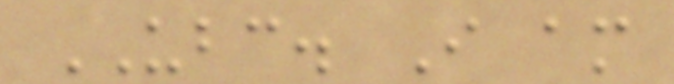UBC. I am
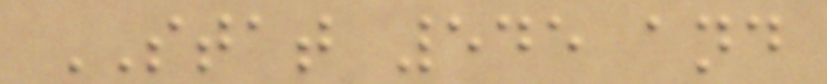STAT 545 and
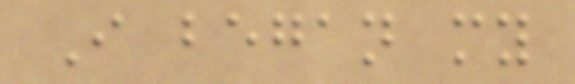I began my
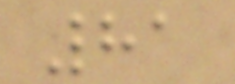81
